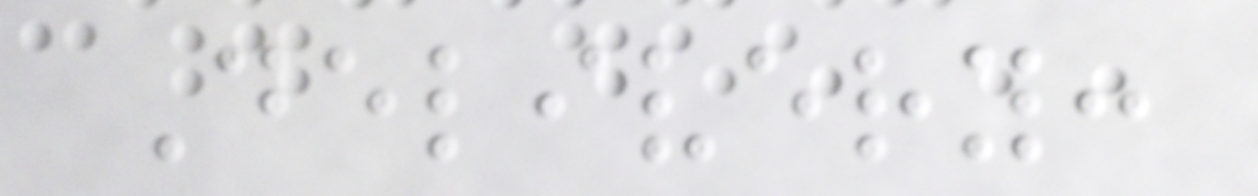Delivery:
